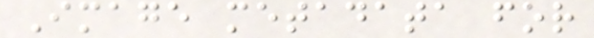Image metadata for
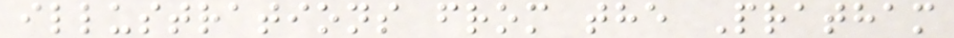illustrations from the Pratham
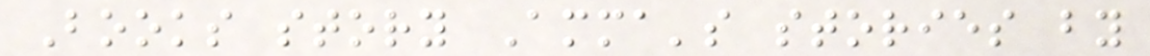Books story Amma's stories by
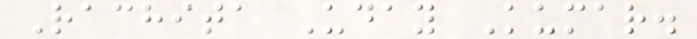Rachita Uday Kumar.
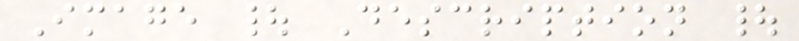Image | Description |
